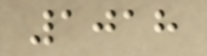1018
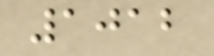1012
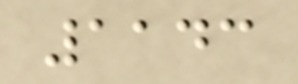1143
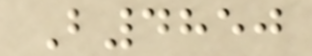B4850
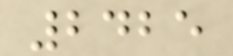2425
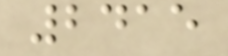2415
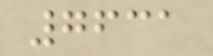7631
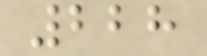228
